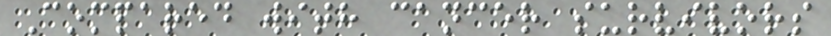Compared with cancer survivors
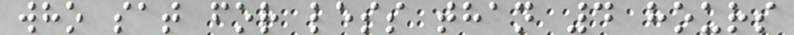who sat for less than 4 hours
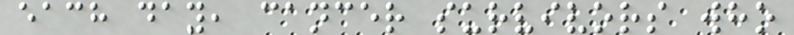each day, cancer survivors who
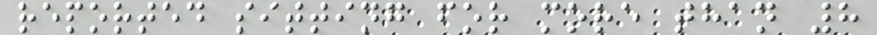reported sitting for more than 8
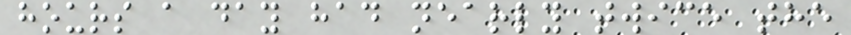hours a day had nearly twice the
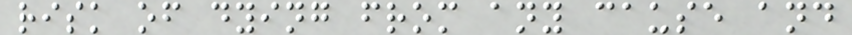risk of dying from any cause and
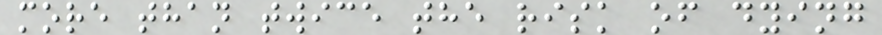more than twice the risk of dying
